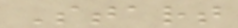Start
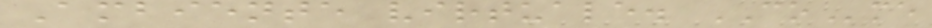Ambiente virtuale. COme
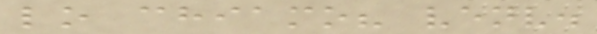lo chiamo? venv.
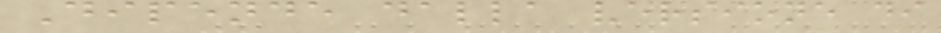Dipende dalla versione di
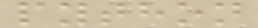python
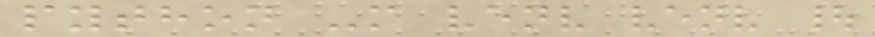python -m venv venv |
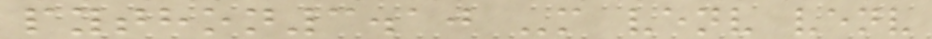python3.10 -m venv venv
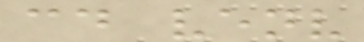cd venv
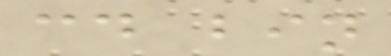cd bin
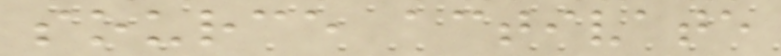source activate
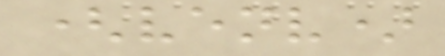(venv)
